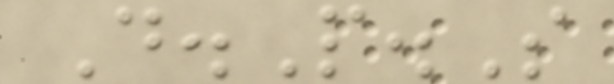D.P.S
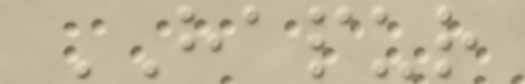HAPUR
